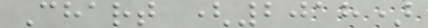Chart (2018)
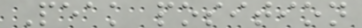Peak position
